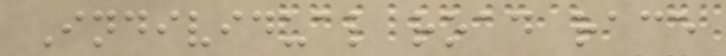Individual road race
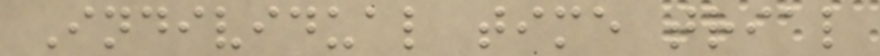Individual time trial
